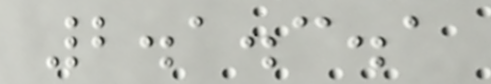2.1.3.1
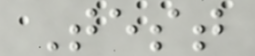Test
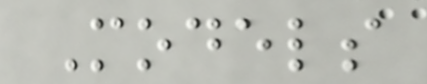Models
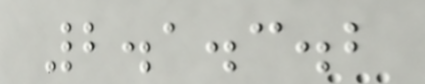2.1.3.2
